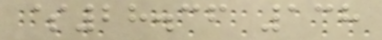$28.36 138
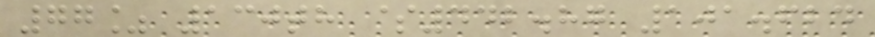77% 130th $442.87 101.624
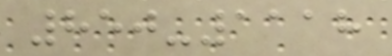850-1118
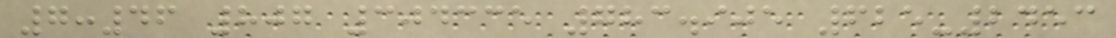7:46 807 304335 783.905 625-2453
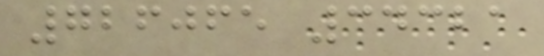726065 34321
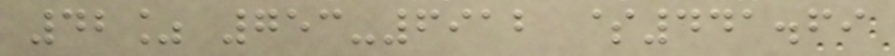42% 753-6912 $441.69
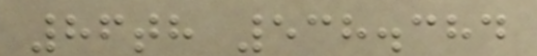86th 538.384
